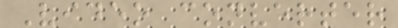Video converter
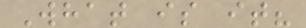What is it?
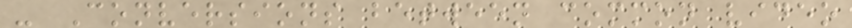- Conversions between common video
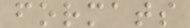formats
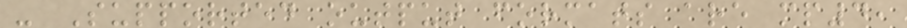- Supported output formats are mp4,
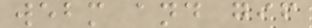webm and gif
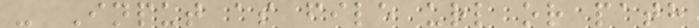- Input as file url or path
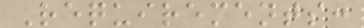Requirements:
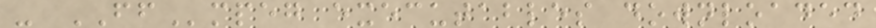- FFmpeg executables downloaded
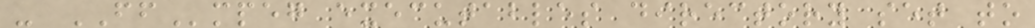- FFmpeg executables directory set to
